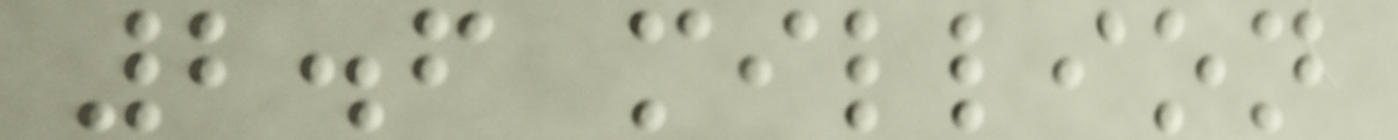2.6 million
